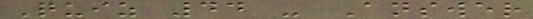Quiz 44 - Answer
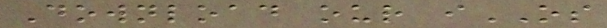Download our iOS
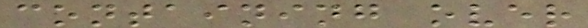containing over
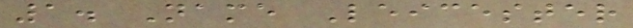1. Name Leicester
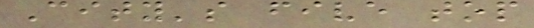City's five top
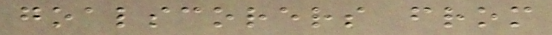goalscorers from
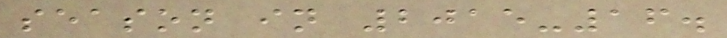season in 2015-16.
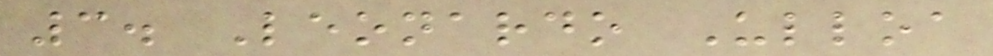3. Leonardo Ulloa
